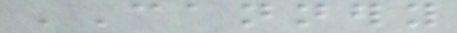CANNERY
